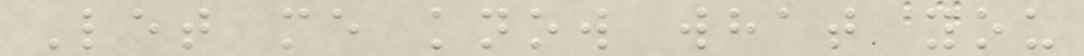Let me know what you
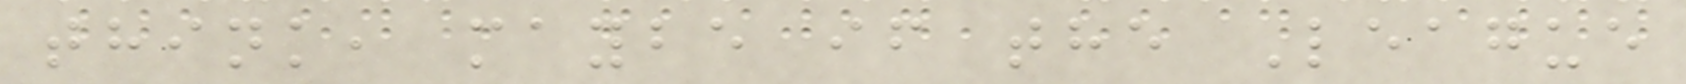think, maybe if the League
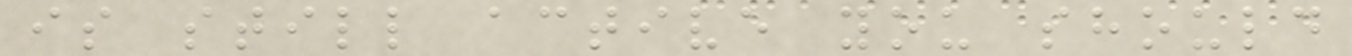is still active you should
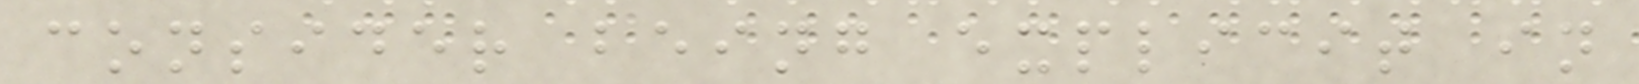consider being explicit in
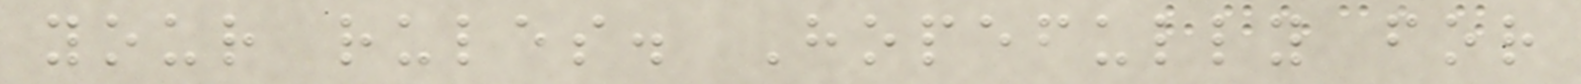your rules. Hopefully for
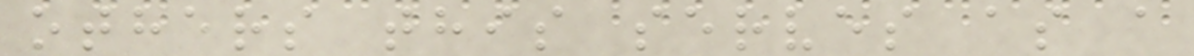others this serves as a
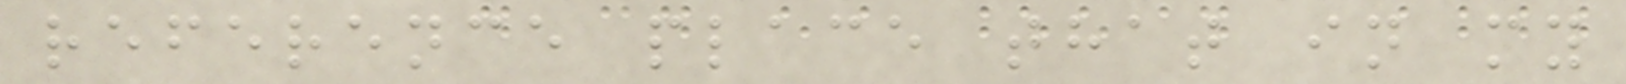reference place that in my
